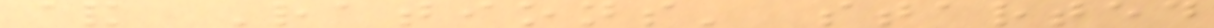& Rations' started
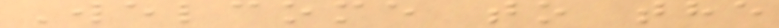Welcome to the
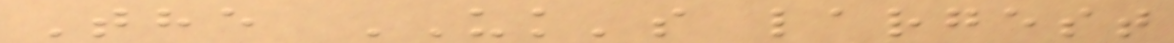The UK's largest
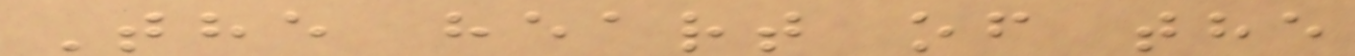The heart of the
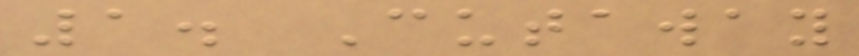1. Cutaway
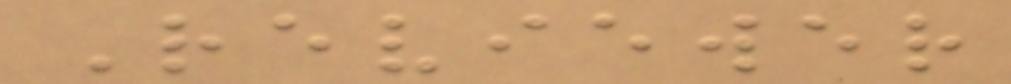Reviewer
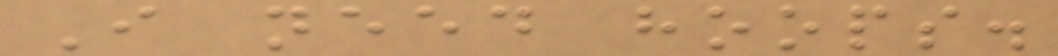I need hoops.
